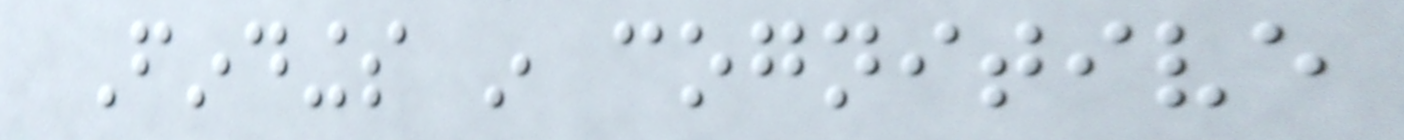Findings in cognitive
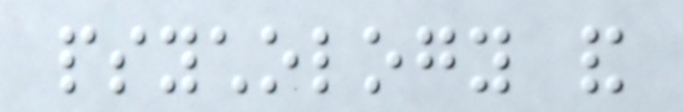psychology and
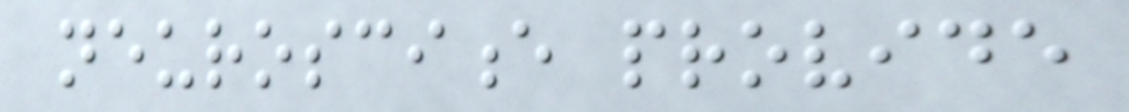neuroscience provide
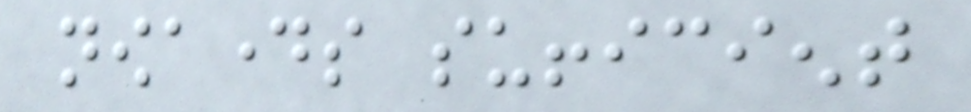nowadays sufficient
